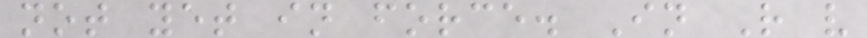not yet in force. In R v
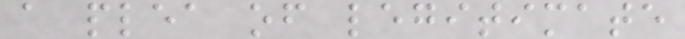a plea of legitimate
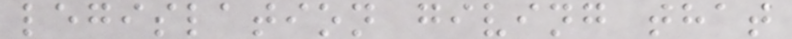legislation giving that
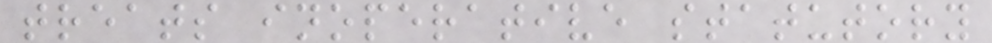treats inoperative statutory
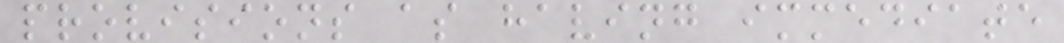provisions as having immediate
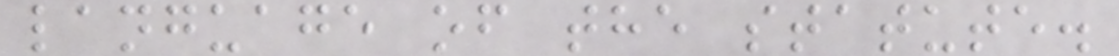language of the statute.
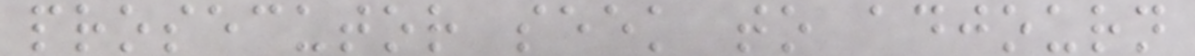prosecutor seek to adjourn
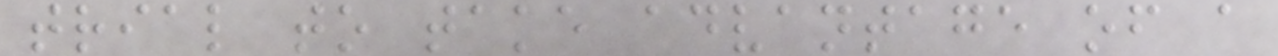trial to take advantage of a
